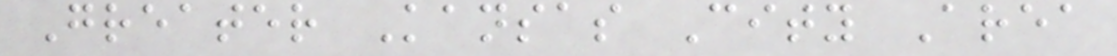Greater Kansas City Area
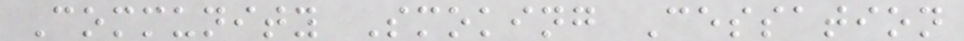Community Smoking Cessation
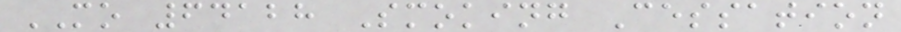MO 64128 Smoking Cessation
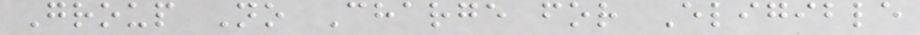Group No Charge for Eligible
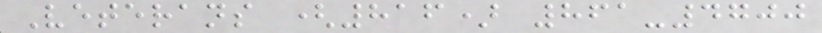Veterans (816) 861-4700
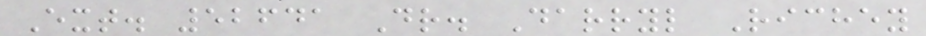Ext. 52641 Dr. Darryl Richey
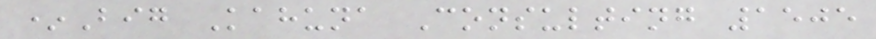*Big Kahuna Consulting 1505
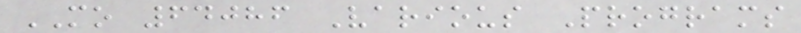MO 64086 Various Programs
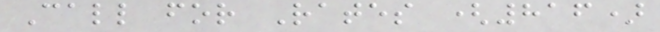Call for Rates (816)
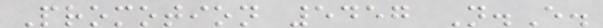Promotion 5457 N.E.
